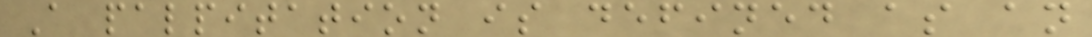A palpitation is defined as an
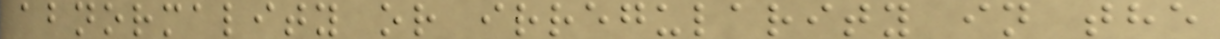abnormality or irregularity in the
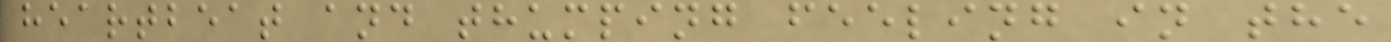heartbeat and thumping feeling in the
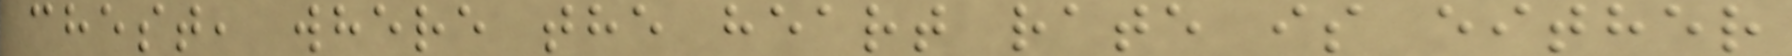chest, where the heart rate is either
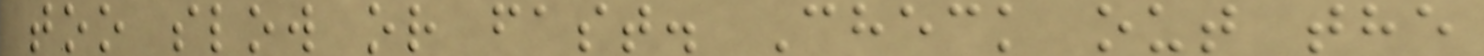too slow or fast. Check out the
